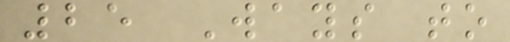25 Ways to
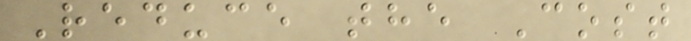Reduce the Cost
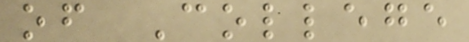of College
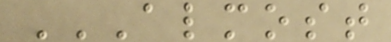ALMOST
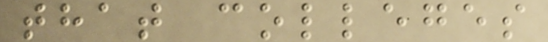that colleges
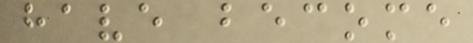have become
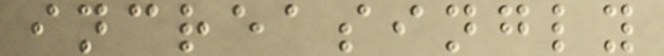increasingly
